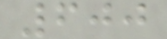600
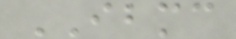IBMC
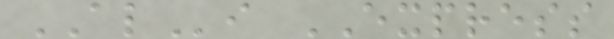ALi EXPRESS
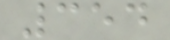354
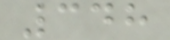348
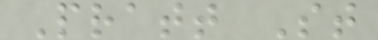Pratt St
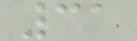31
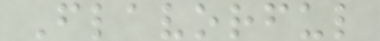Flavorful
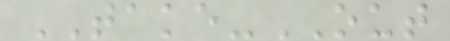TAKE-OUT
